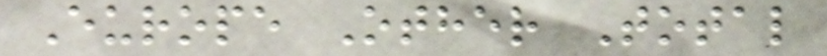Europe Other Total
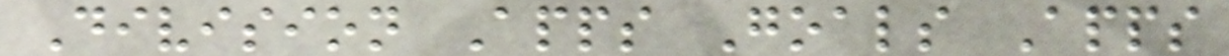Division Apps Goals Apps
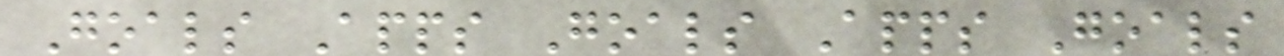Goals Apps Goals Apps Goals
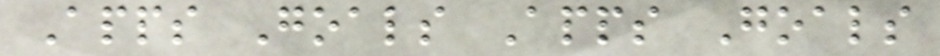Apps Goals Apps Goals
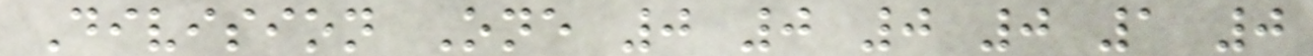Division One 0 0 0 0 1 0
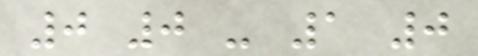0 0 - 1 0
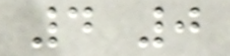4 0
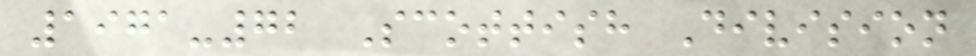1971-72 Scottish Division
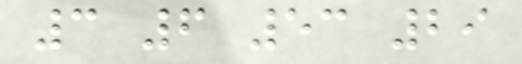3 6 53 29
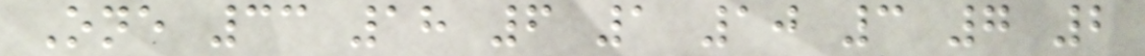One 33 18 6 1 10 3 7 2
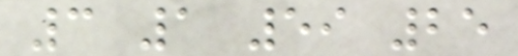3 1 59 25
